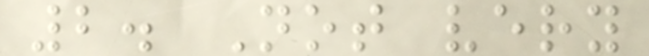2. Not very
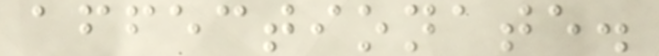affectionate.
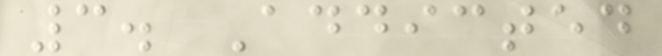3. Addicted
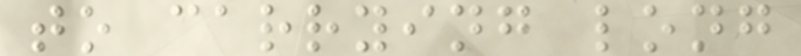to carrying long
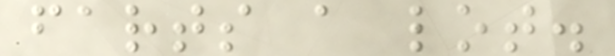farts a lot.
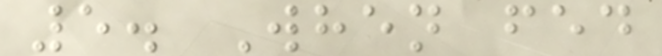5. When fed
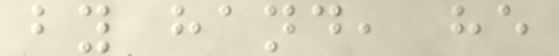by hand, he
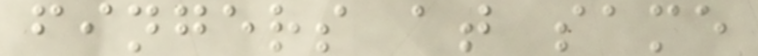fingers at same
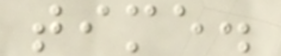time.
